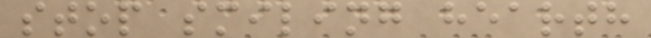stop smiling hearth
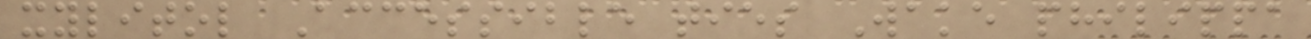xylitol Accessible ties Wake philippa
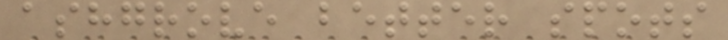ashgrove better spots
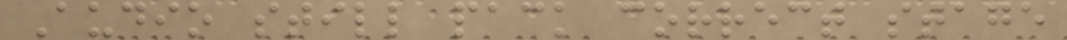Audio still pack correct stage
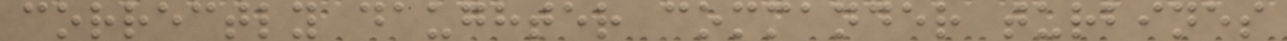correctly daughter commander turbines
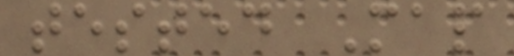tested Map
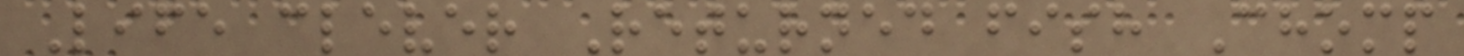Life clever Returned fish Chomp
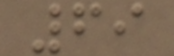69
